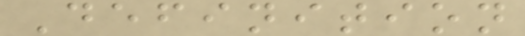Definition
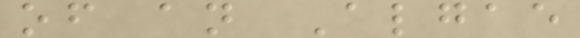of an Algae
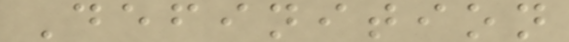Definition
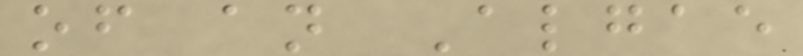of an Algae
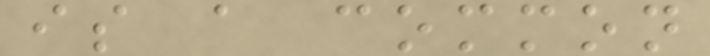is a common
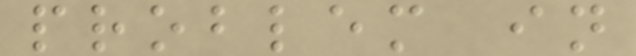problem in
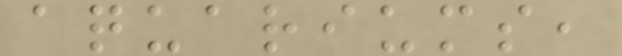aquariums,
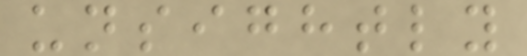unsightly
